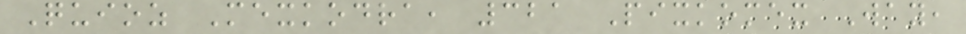Quioz Mexkodra, 321 Pixkomex Way,
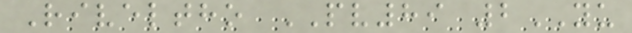Riveltho PV89 2YU
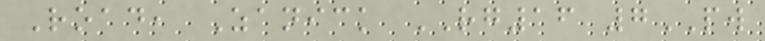Road, Zanick RG16 7PW
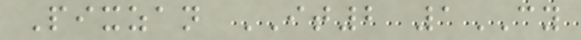Pixzan IT2 1CY
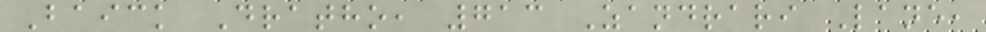Baick Dratho, 713 Zandrari Lane,
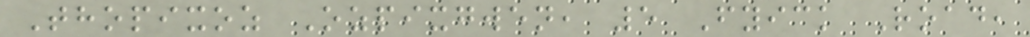Thopixoz Ozpixgwen, 5 Fyick Road,
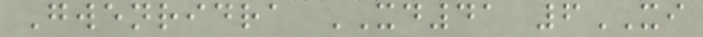Gwenridra XD41 6XI
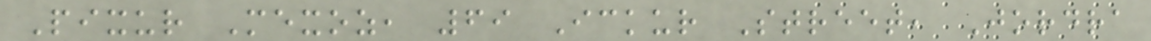Pixur Mexoz, 69 Ickur Street, Jordra
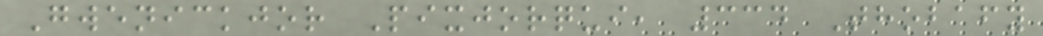Gwenickjor Pixjorqui, 334 Thobafy
